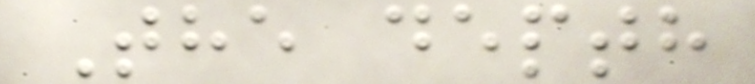The depth
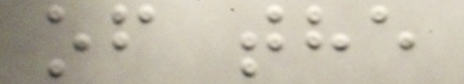of the
